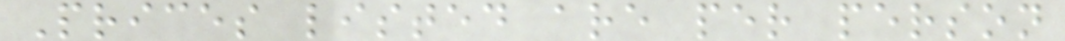Prices listed are per person
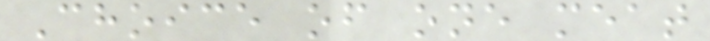Choice of one meat
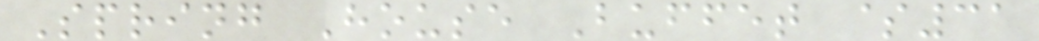Spring House Buffet $31
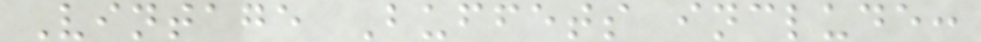Vintage Buffets include:
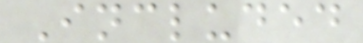Included
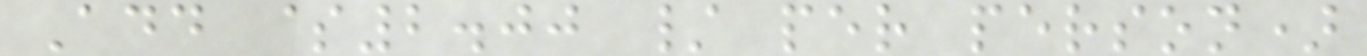Add $2.00 / per person)
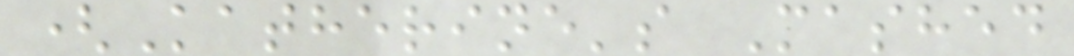(Katherine's Mashed
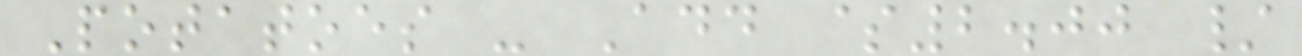Potatoes - Add $2.00 /
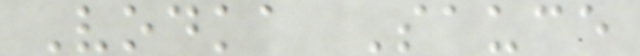Vodka Sauce
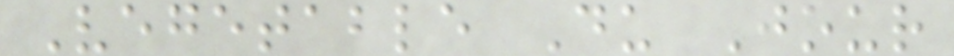Vegetable Du Jour
